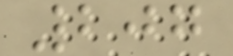207
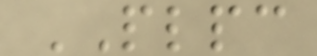PLPC
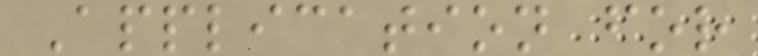Application for
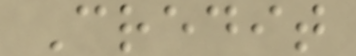Credit
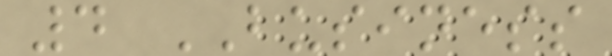4 BUSINESS
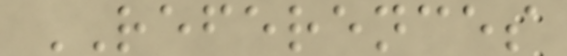REFERENCES
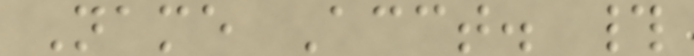Name Acct. #
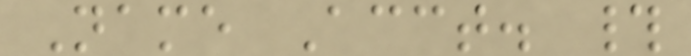Name Acct. #
